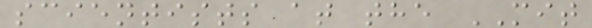scientists at the MIT
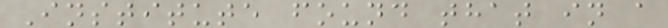Institute found that in a
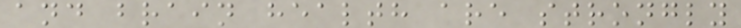and brain health are strongly
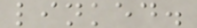linked.
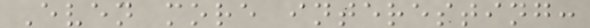Even more interesting:
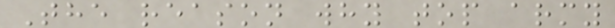The reason why top army
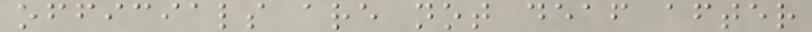officials are not deaf after
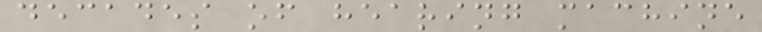decades of hearing machine
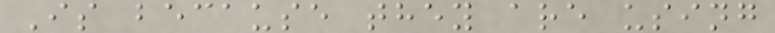Is because they are using
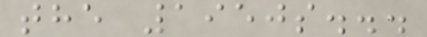the 1950s...
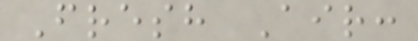Fresh Air:
